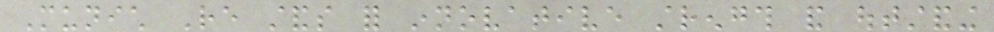Munich Re stands for innovative strength and outstanding
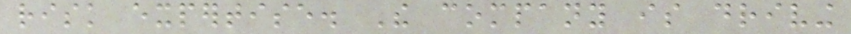risk expertise. The company is driving
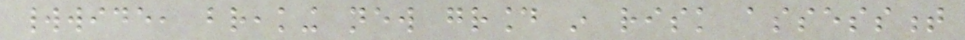worldwide, breaking new ground in risk assessment
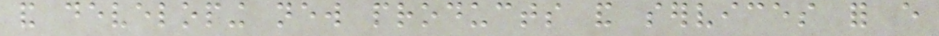and developing new products and services for every
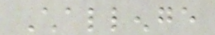Challenge
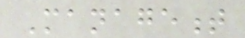Management
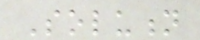Solution
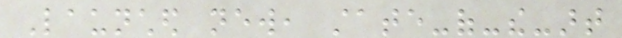Launched new, state-of-the-art
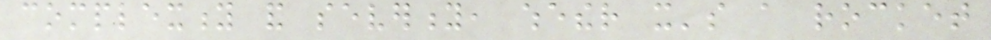complexity and severity, whether it's a rocket
